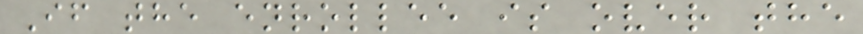If the enrollee is over the
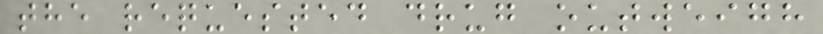the requested drug outweigh
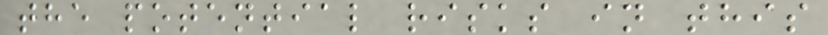the potential risks in this
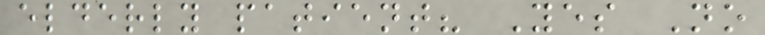elderly patient? Yes No
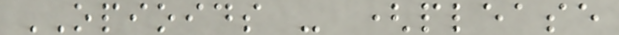OPIOIDS - (please
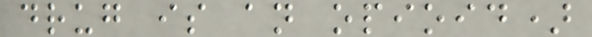drug is an opioid)
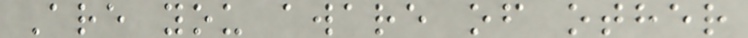Are you aware of other
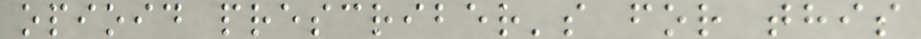opioid prescriber's for this
